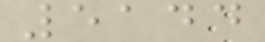5144
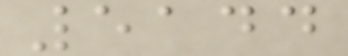5144
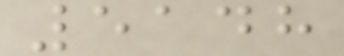5148
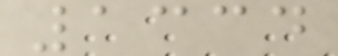1334
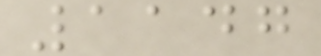1147
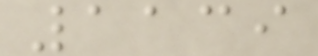1139
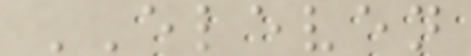ELEVEN
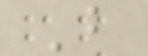B
